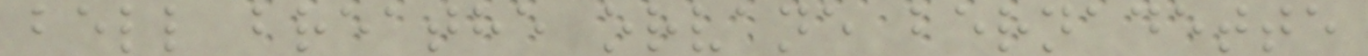bell breathe orvane bernadette
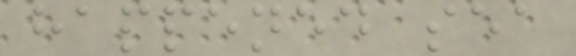happened sea
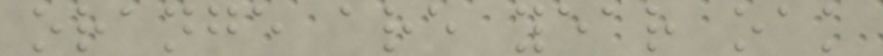orange are year oak
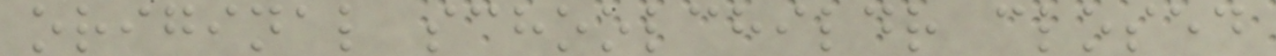original schoolchildr closed
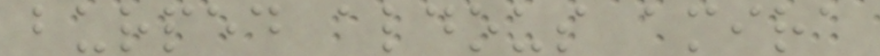burped aldous amira
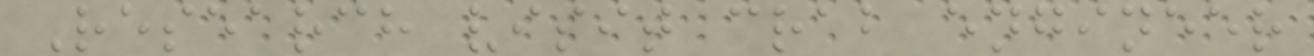Research visit crab engineer
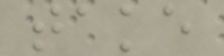take
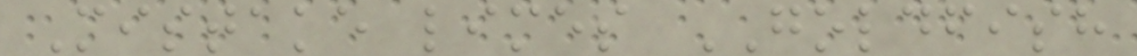Mistake limes GOLDFISH
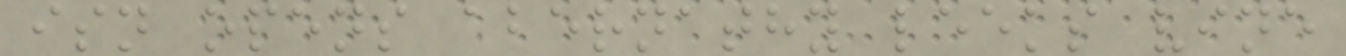isn opens abernathy leeks vine
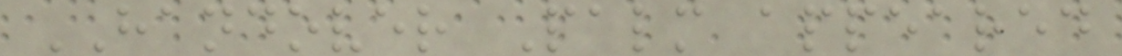HANDOVER Palm appeared
